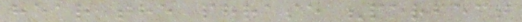hear the phrase "perfect
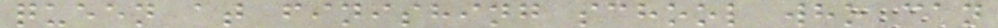queen at finishing school who can
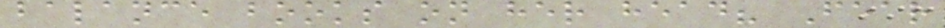balance books on her head? Fear
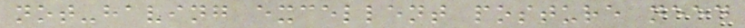not-having excellent posture need
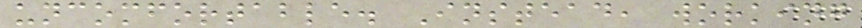uncomfortable. Instead, working
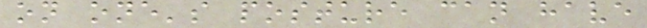on one's posture can have
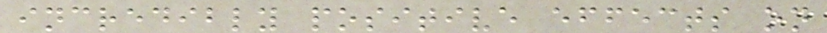incredibly positive effects on
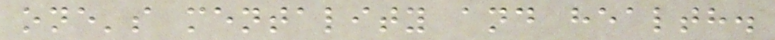one's mentality and health.
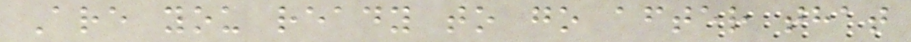Are you ready to go after that
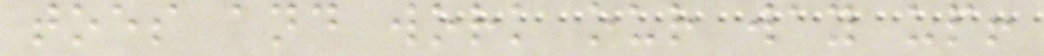toes and work our way up!
